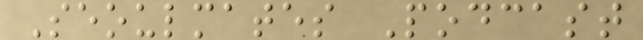Seoulmates Podcast
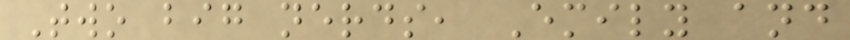Two big nerds, Emily and
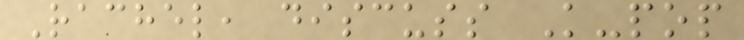Rachel, discuss K-pop
